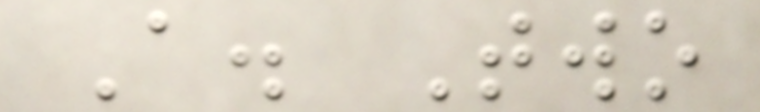A. Two
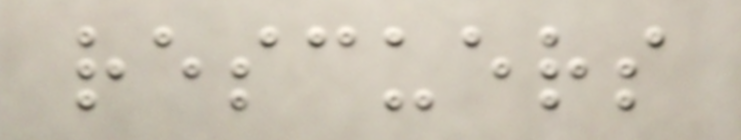rescuers
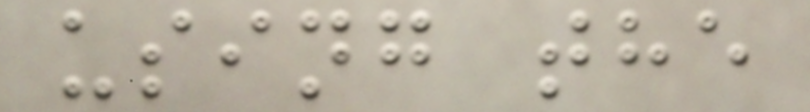using the
